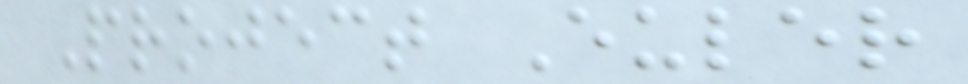Project Euler
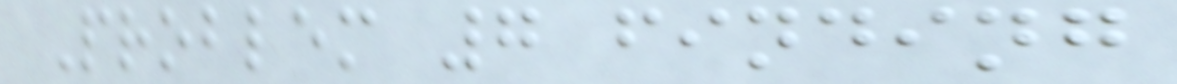Problem 7 finding
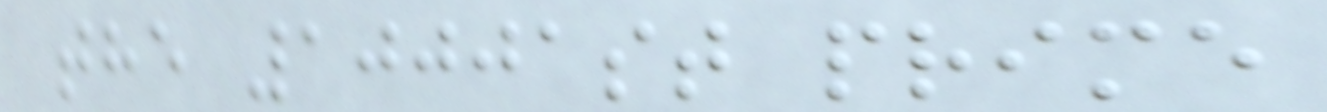the 10001st prime
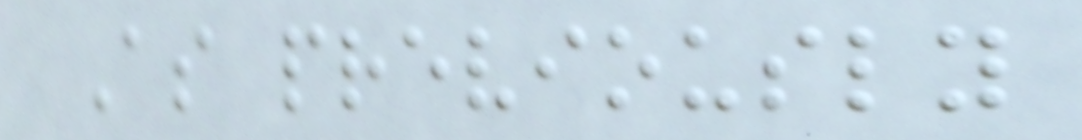As previously
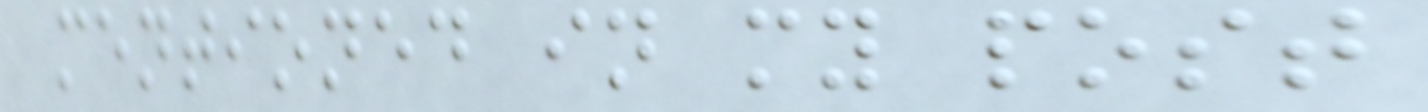mentioned in my post
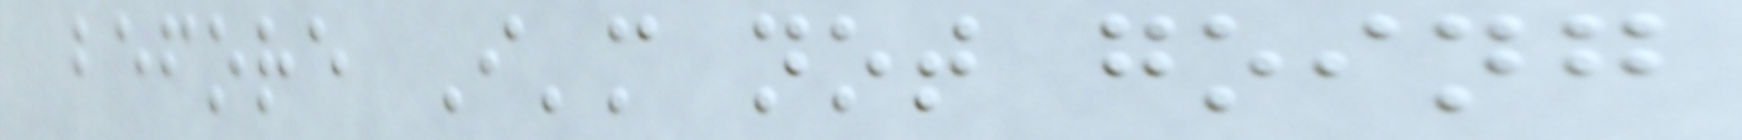before I'm not going
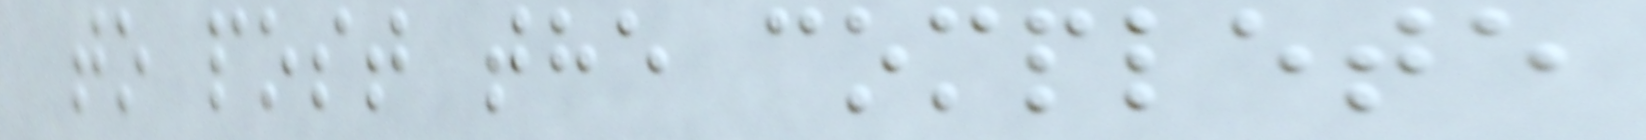to post the complete
